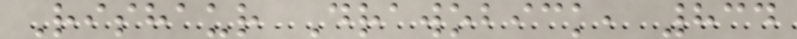Rishaur Drawobick, 834
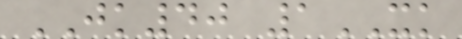JK40 1XK
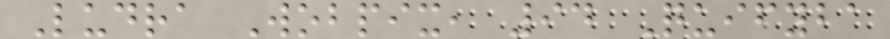Ludra Wobpix, 94 Quifyba
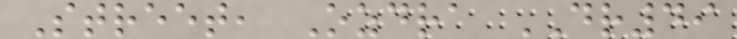Street, Ozdra DR49
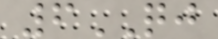6QJ
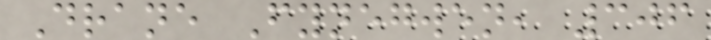Drane Fynegwen, 306
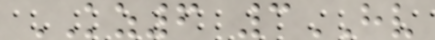KZ6 3HV
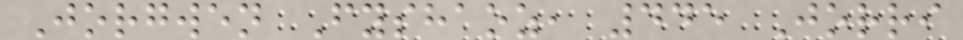Jorgwen Fyshaoz, 445 Jorri
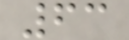63
